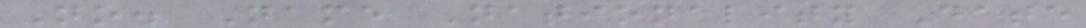No. Name Nationality Date
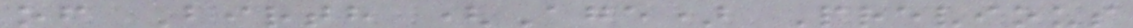of Birth (Age) Previous
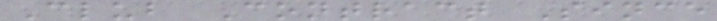Club Contract Since
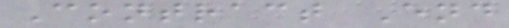Contract End
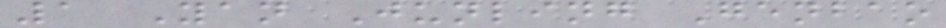1 Yan Junling Genbao
